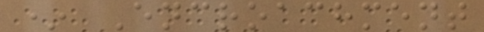* Encroachment
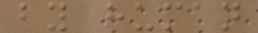by human
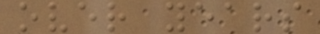over years
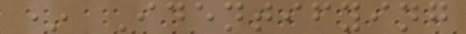* Identifying
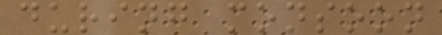during monsoon
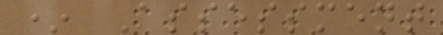* Assessment
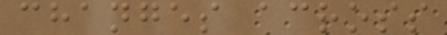changes across
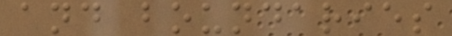and boundaries
